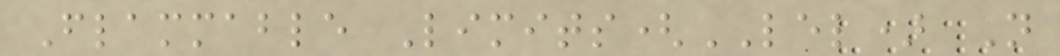Flammable Limits(LEL) Not
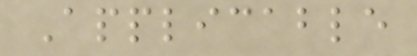Applicable
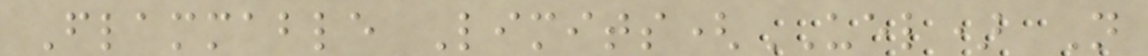Flammable Limits(UEL) Not
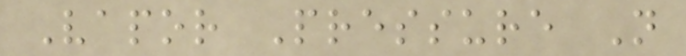Vapor Pressure Not
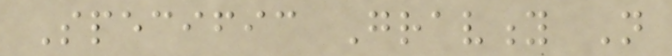Specific Gravity Not
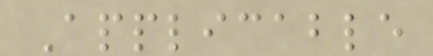Applicable
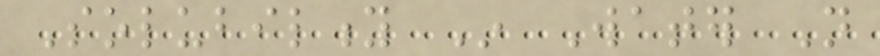Solubility In Water Not
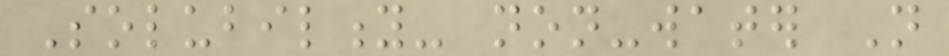Solubility- non-water Not
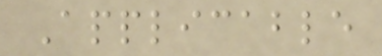Applicable
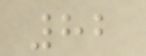82
